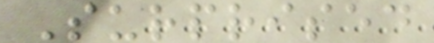Surprised
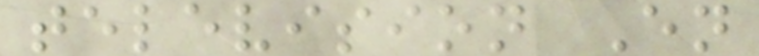television En
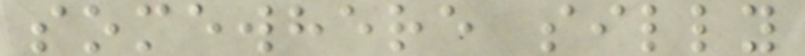somewhere silly
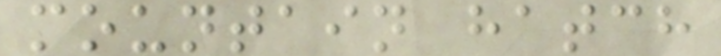mountain hatch
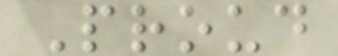Proud
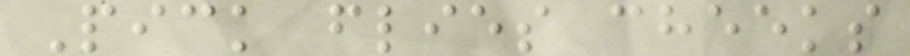Pick flies cheeks
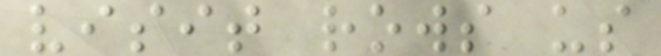visit rows us
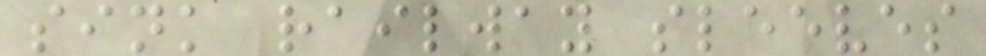sink railway sleeves
